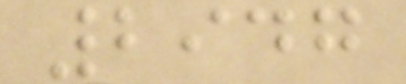2947
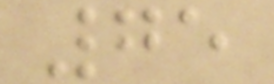75
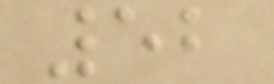52
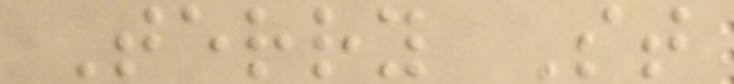Terry St
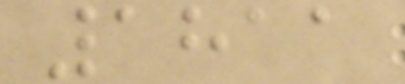1811
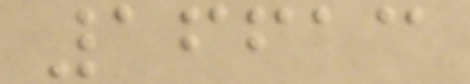16613
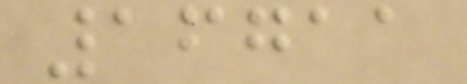16711
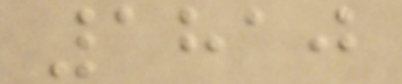1810
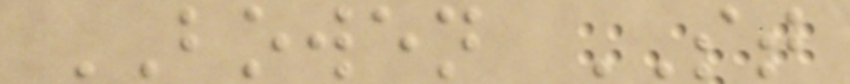BOWEN ST
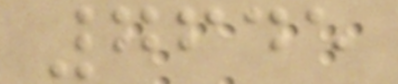7645
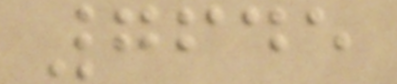7645
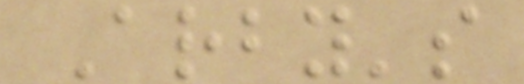Arby's
